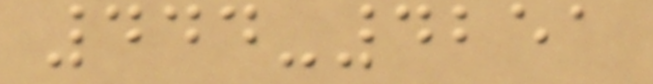444-4251
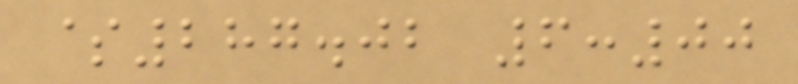$287.02 6:00
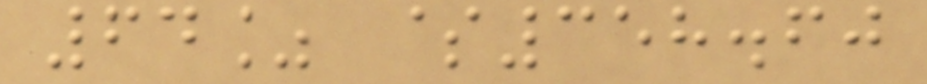64% $358.60
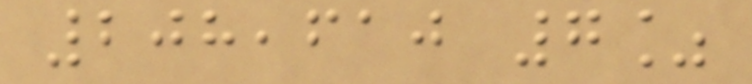208,610 7%
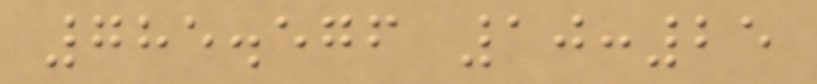785.576 10:25
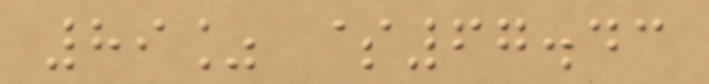89% $67.43
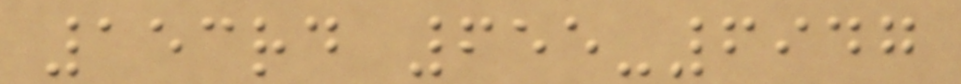153rd 655-6947
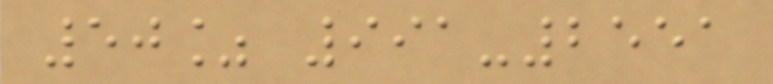50% 991-2551
